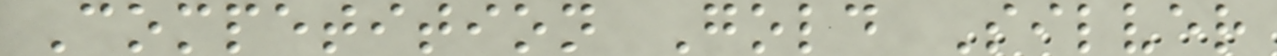Competition Gold Silver
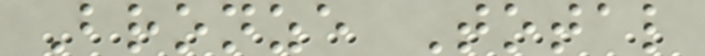Bronze Total
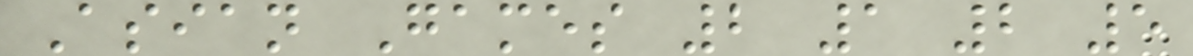Asian Games 2 1 2 5
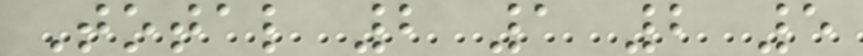Total 2 1 2 5
